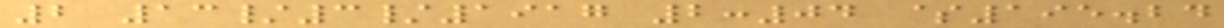2 13/3/1917 2:04 $195.24
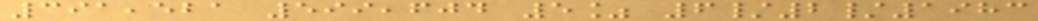391,521 599,604 5% 6/2/1983
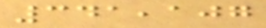341,107
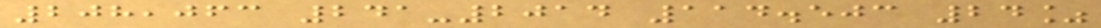208,063 241-2014 114.503 24%
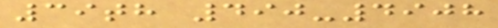39th 490-4908
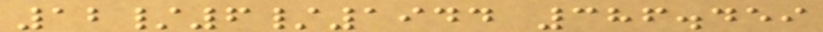12/6/1944 386.459
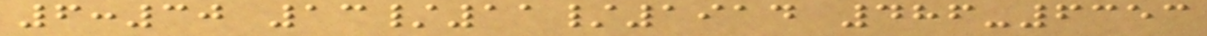6:30 13/11/1914 486-6353
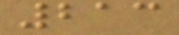213
